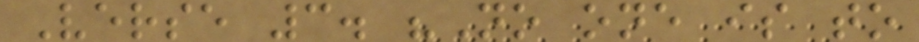Verse 3. "No one is to
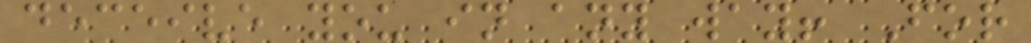deceive you in any way! For
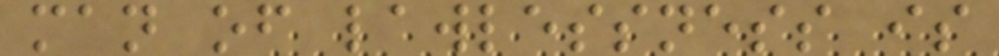man of lawlessness is
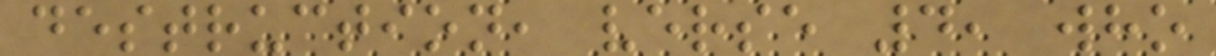destruction, verse 4, who
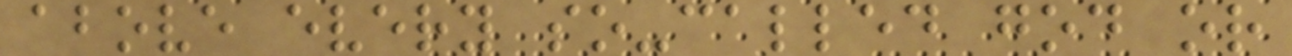above every so-called god or
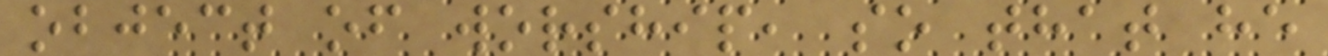object of worship, so that he
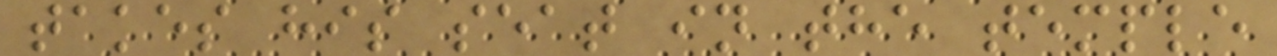takes his seat in the temple
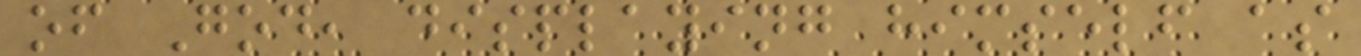of God, displaying himself as
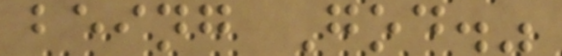being God."
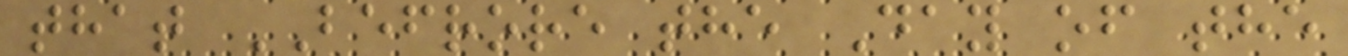that BEFRORE the Day of the
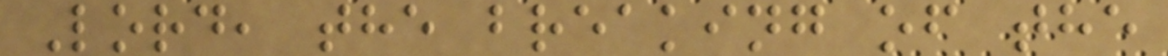Lord, the breaking of the
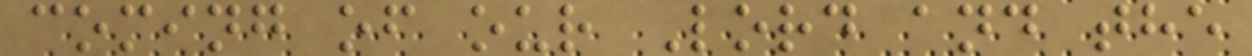coming of our Lord and the
